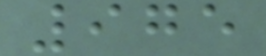975
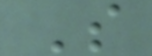S
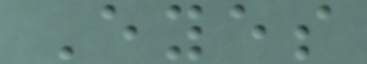Eyes
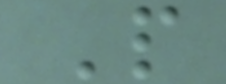P
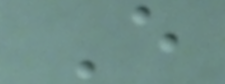E
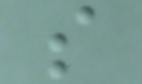s
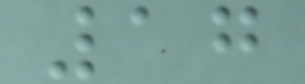17
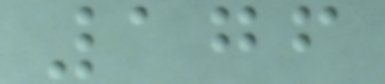176
